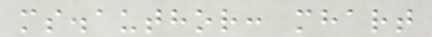ms.author: mhart
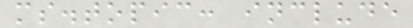ms.topic: include
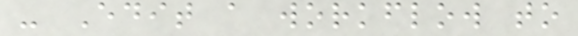- Edit a workflow to
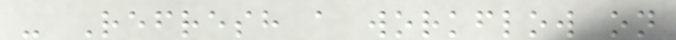- Refresh a workflow on
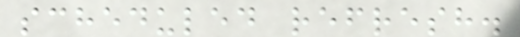scheduled refresh.
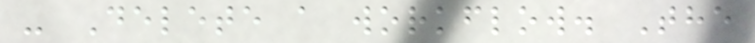- Delete a workflow. The
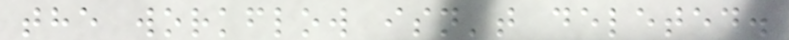the workflow isn't deleted.
